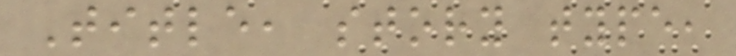Title, story type,
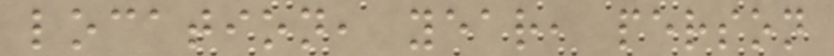location, year, person
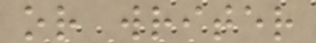or writer
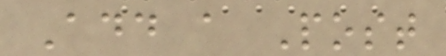Add a Post
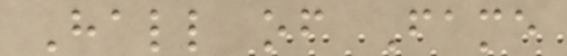Hall of Fame
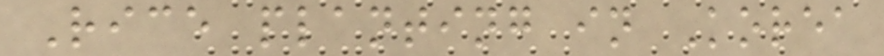Rice planting in Korea
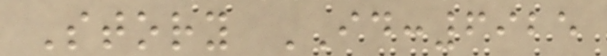Story ID:6925
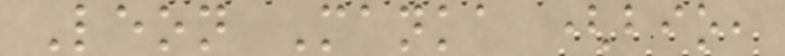Leon Manka (bio,
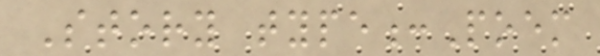Story type:Poem
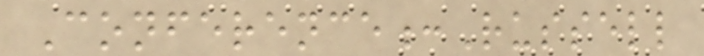Conference:Russell
